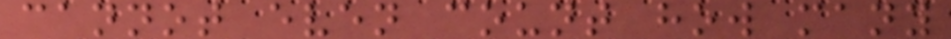cannot even count how many
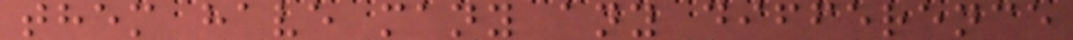them have many any difference
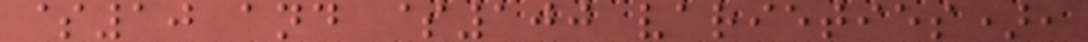$10 and $100 varieties),
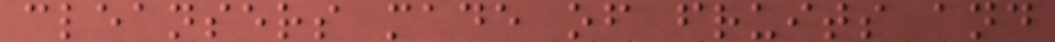cleansers made of fruits and
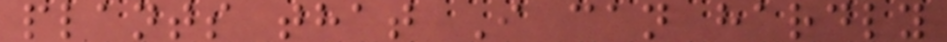plants that I can hardly
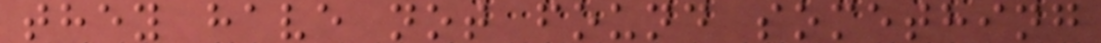they have not found something
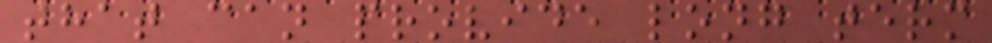that can provide long term
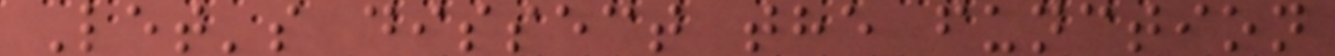Let's dissect the function
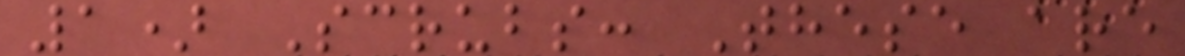1) Scrubs: These are
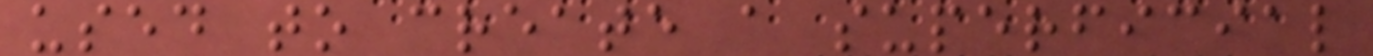used to create a superficial
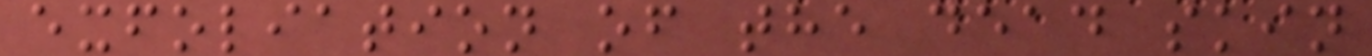exfoliation of the dead skin
